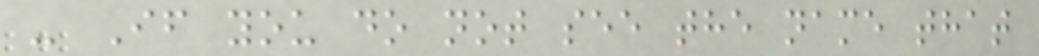- If you do not see the name that
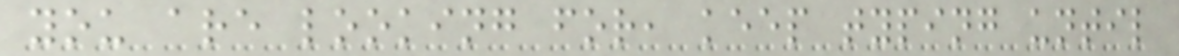you are looking for, keep typing until
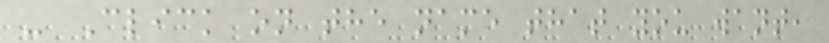- Click on the name that you want,
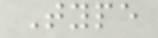Type
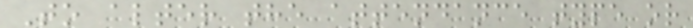To alter the attendance type or
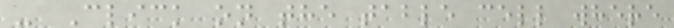- Click on the table cell where
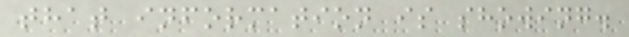that information is showing.
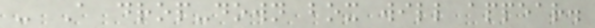- A drop-down box will appear.
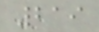219
